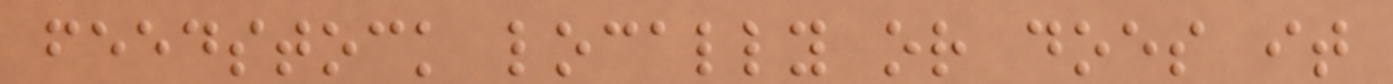feedstock locally or does it
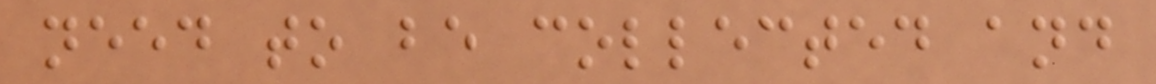need to be collected and
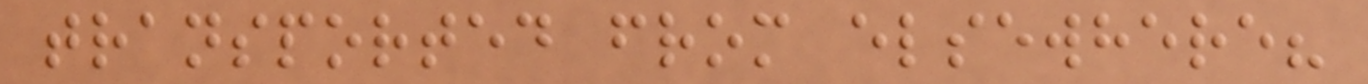transported from elsewhere?
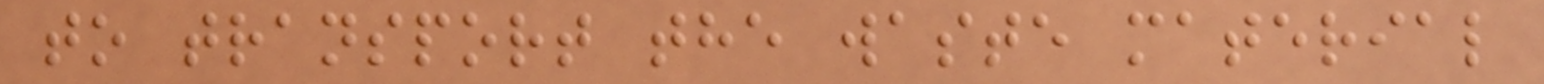to transport the waste material
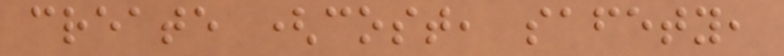create (cost, safety,
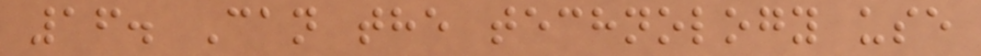16. Can the technology use
